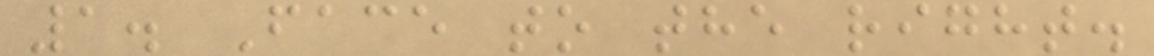1. Face to the right.
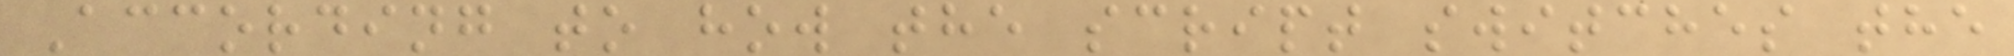According to how the script switches the
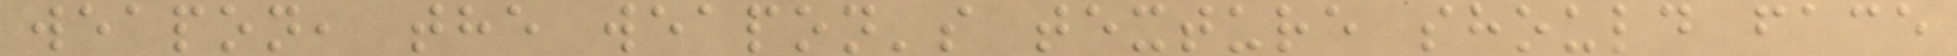weapon, the weapon's texture should face
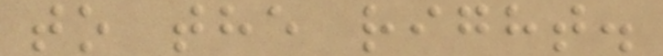to the right.
